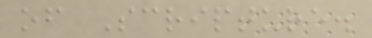of Scripture.
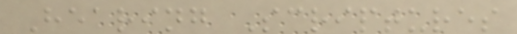Hearing Scriptures
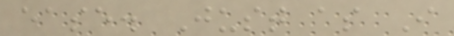ease. Just as I
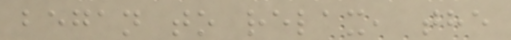began to relax, the
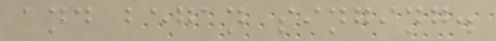and began singing.
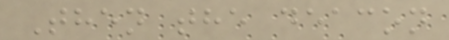Then the deacon
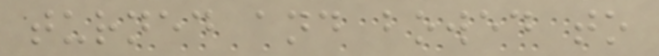turned and bowed to
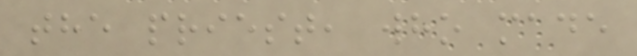the priest, who made
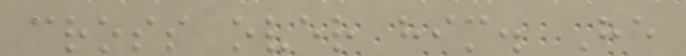cross over him. He
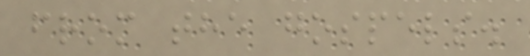from the gospels.
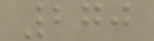270
